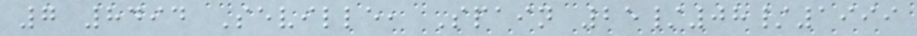7 8494 Seville, Spain 25/08/1999
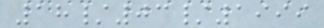18/03/1999
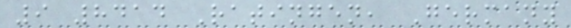9 8414 Ratingen, Germany
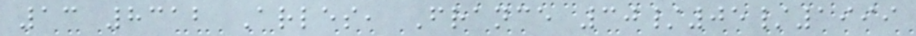13 8312 Arles, France 30/05/1999
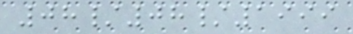08/08/1999
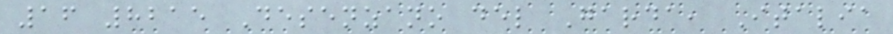16 8215 Desenzano del Garda, Italia
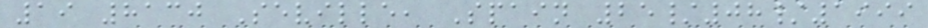19 8130 Seville, Spain 25/08/1999
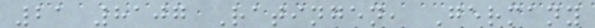21 8107 Ratingen, Germany
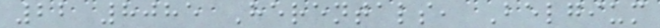22 8085 Herentals, Belgium
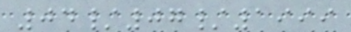04/07/1999
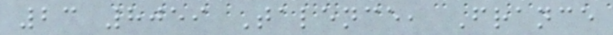23 8059 Talence, France
